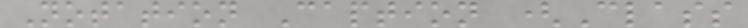Notation Caption (Class
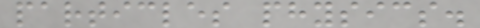particles physics.
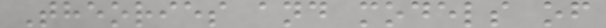Theories and models of
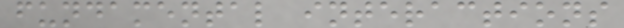fundamental interactions
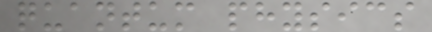quantum physics
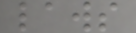laws
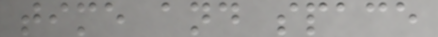time and space
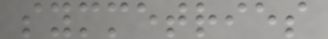symmetries
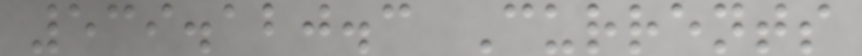539.120.3 Currents
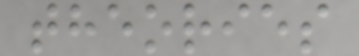theories
